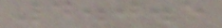4.0.5
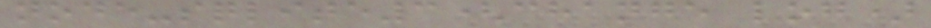node-sqlite3(change log)
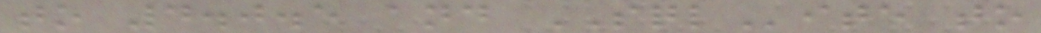to 4.0.5 and SQLite to
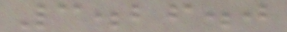3.26.0
